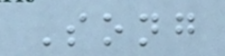Song
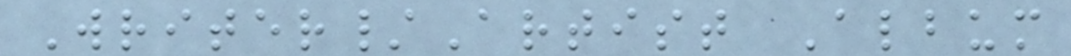Writer/Artist Album
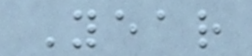Year
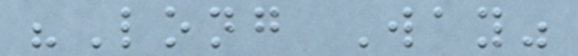"Long Way"
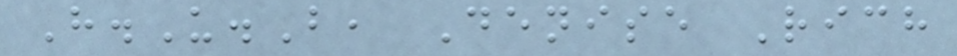H.U.B, Denise Rich
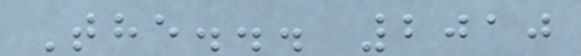The... 2010
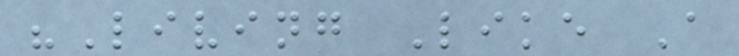"Living Like A
